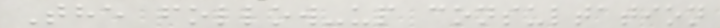The follow-up consultation
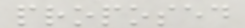proposed
